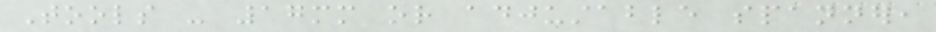Tools - 17mm or adjustable spanner,
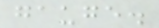gauge.
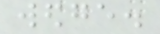wedge.
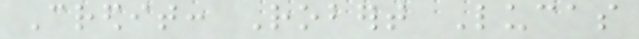Credit: Robert Lucas
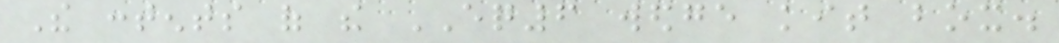The contents of the EQ6 wedge kit box.
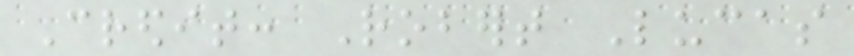Credit: Robert Lucas
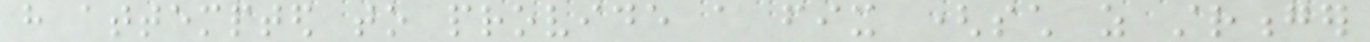have attempted to provide a fix (such as stronger
